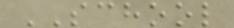SCHOOL
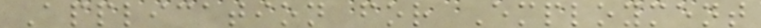Application for Employment
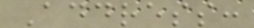Address:
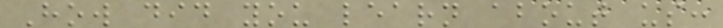How did you learn about us:
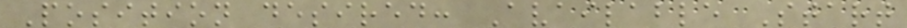Position desired: Available Start
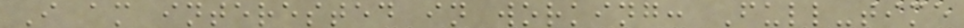I am interested in working: Full-time
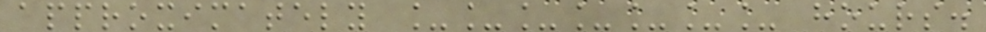approximately _______ hours.
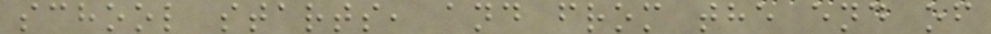school starts, and from the end of
